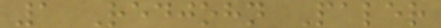1 Redjohn Paler
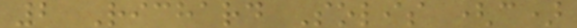2 Richard Solis (c)
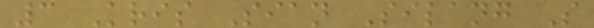3 Kris Sian Silang S
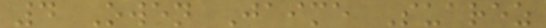4 Owen Jaime Suarez
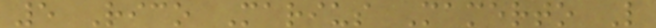5 Rico Marius Mamerto L
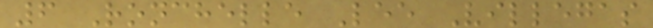6 Ronchelle Lee Villegas
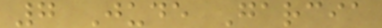7 Jude Garcia
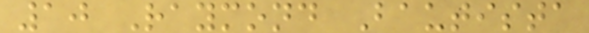10 Raymond Bautista
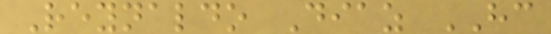Reynaldo Diaz HC
